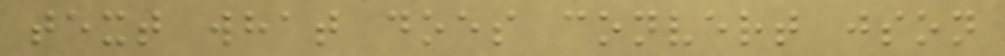text what does convert json
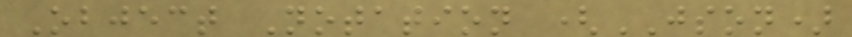Object Notation (JSON)
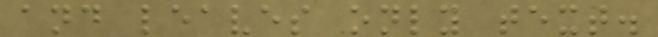and leaves only text.
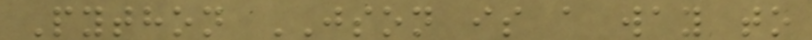Python JSON is a way to
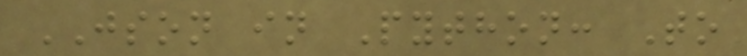JSON in Python: To
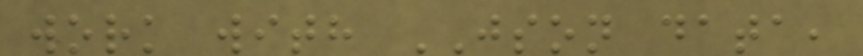work with JSON data,
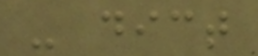- dict
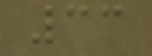33
